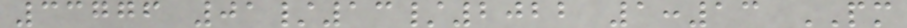33776 01/13/2022 1:13 PM
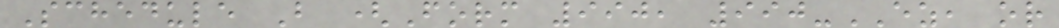Schedule B (Form 990, 990-EZ, or
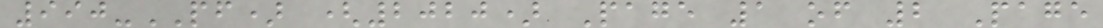990-PF) (2020) Page 1 of 2 Page
